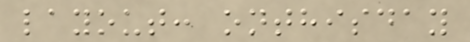layout: onthisday
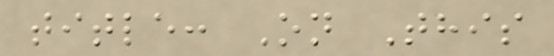title: On This
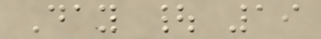Day | 19
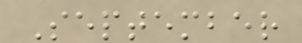September
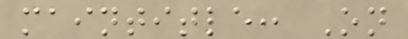maintitle: On
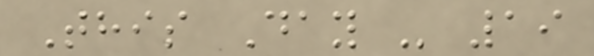This Day - 19
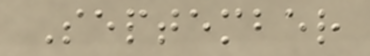September
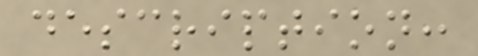description:
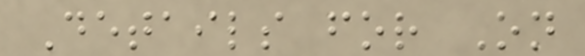Details for On
